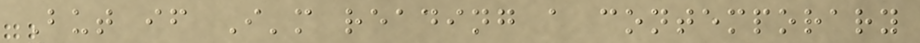But if I'm reading a contemporary
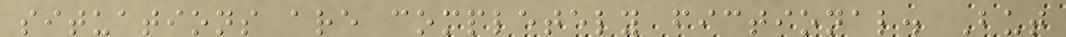situations are completely fictional. But
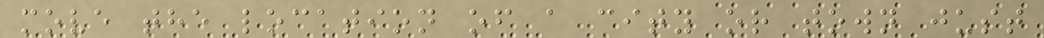move the location of a city or town just
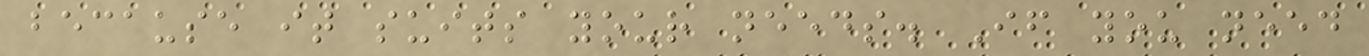because it suits your needs. If you need
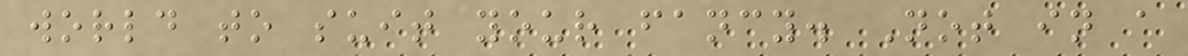world to suit your fancy. Not in a
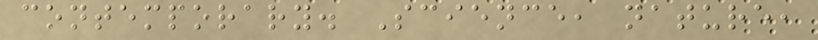contemporary. Science, nature,
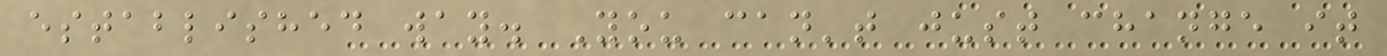established way. You can't just change it
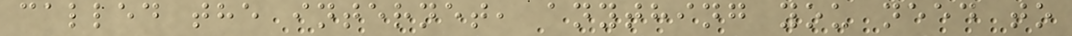called the internet, anything you need to
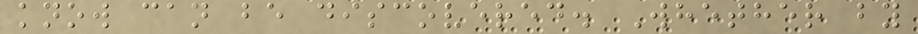know can be discovered. Whether by
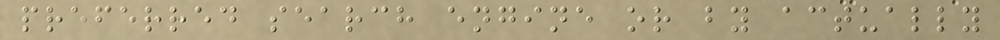preferred search engine or by actually
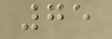75
